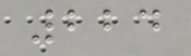224
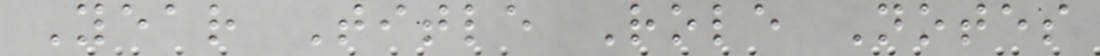Year Title Role Notes
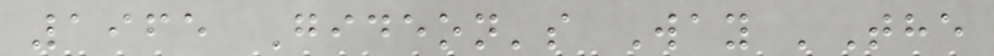1965 Gideon's Way 'The
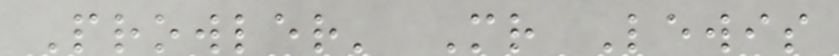Prowler' Mr Lewis
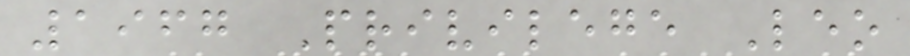1967 Privilege Leo
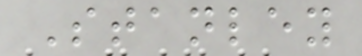Stanley
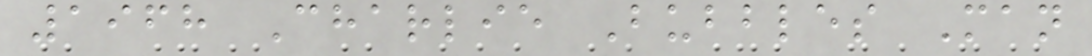1968 Charlie Bubbles Man
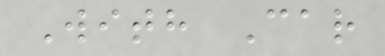With Car
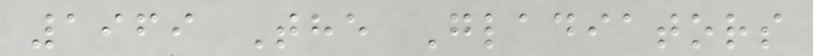1969 The Gladiators
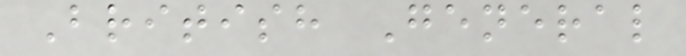British General
